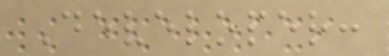Developer:
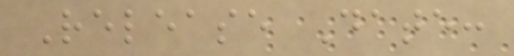Release Date:
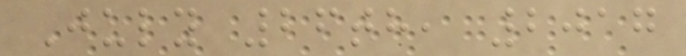July 26th, 2017
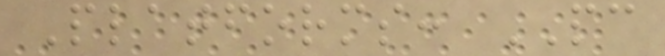Platforms: PC
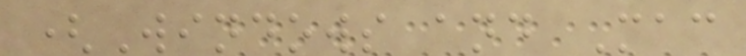(Windows and Mac
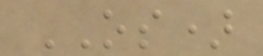OS)
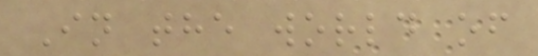In the world of
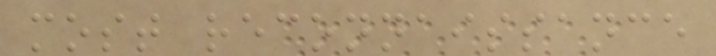most reconnaissance
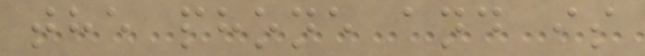the phone and is
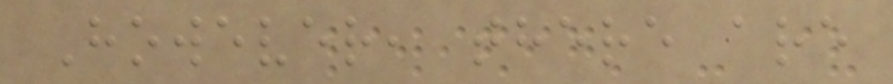However, there are
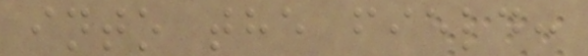into the field:
